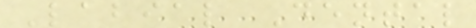Labial Dental
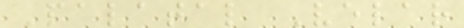Palatal Velar
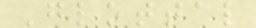Glottal
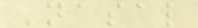Nasal
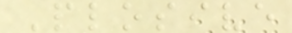Plosive
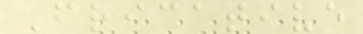Fricative
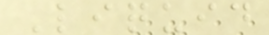Liquid
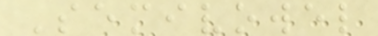Semivowel
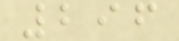296
